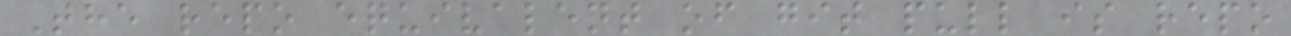The repo equivalent of git pull is repo
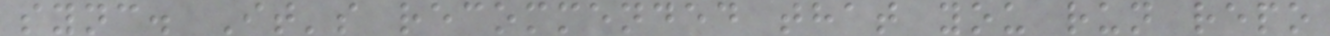sync. It's recommended that you run repo
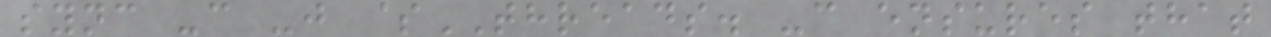sync -c -j $THREADS. -c ensures that
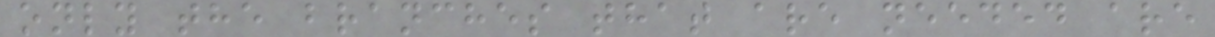only the branches that are needed are
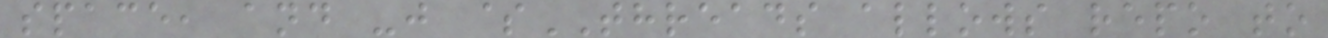space, and -j $THREADS allows repo to
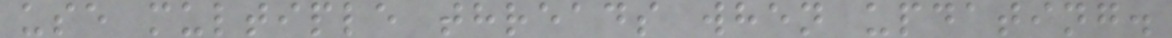use multiple threads when updating.
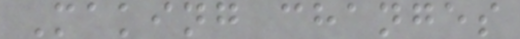Making changes
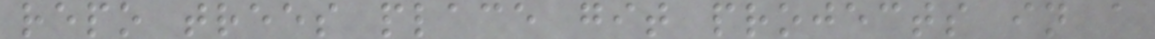repo trees place git projects in a
